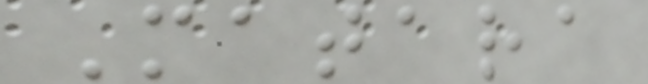Matara
